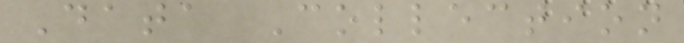Data Collection
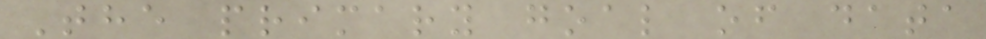The primary goal of data
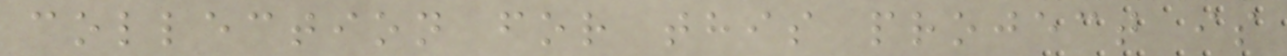collection for this project is
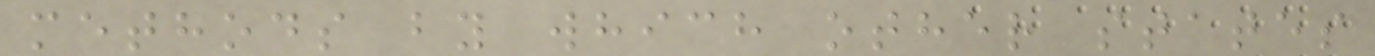methods by which other states
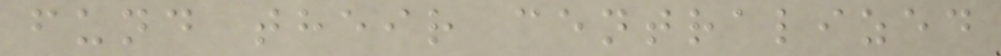fund their centralized
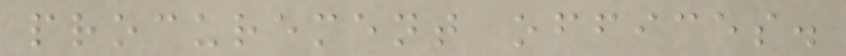procurement offices.
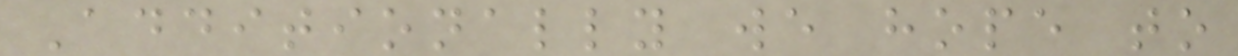Additionally we hope to
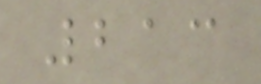213
